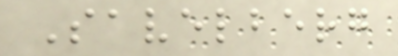Savelberg
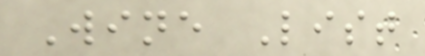Wine List
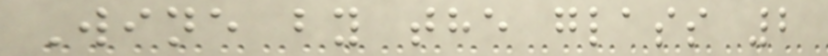Wine by the glass 2
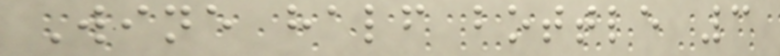Wine half bottle 3
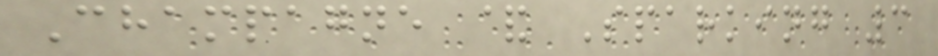Champagne & Sparking 3
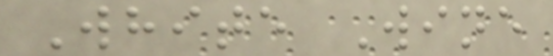White Wine
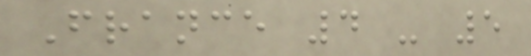France 4 - 5
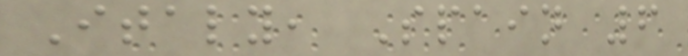Italy, Spain 6
